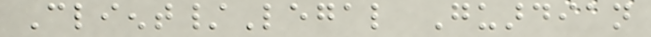Client/Legal Guardian
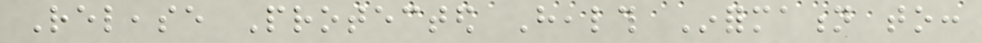Release Protected Health Information to:
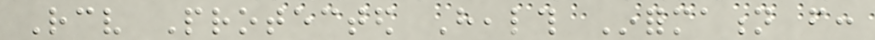Receive Protected Health Information from:
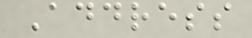Address
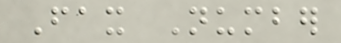Fax Number
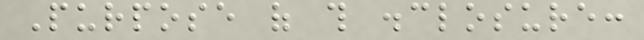Purpose of this disclosure:
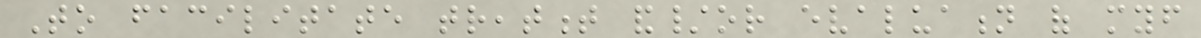To facilitate treatment and/or evaluation of myself
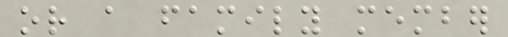or a family member
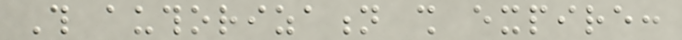This authorization shall expire:
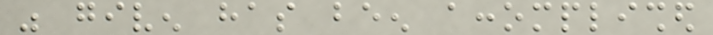was given has been accomplished
